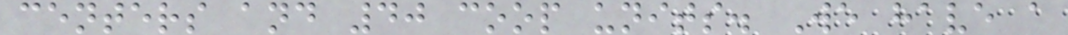centers and 40 coop units. We have a
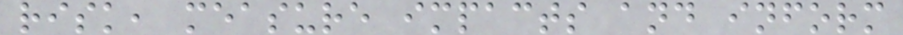risk, measure impacts and inform
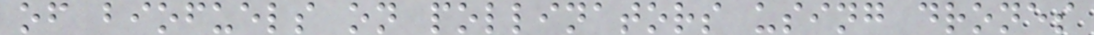of biofuels on pollinators using drones
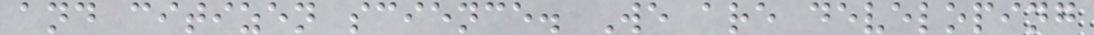and citizen science. We are developing
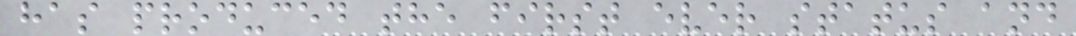has produced the first ever status and
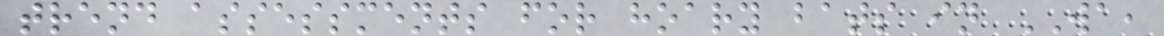trend assessments for hoary bats in WA,
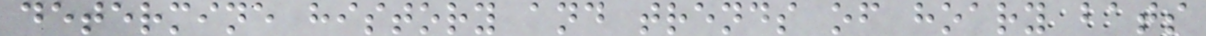determine history and trends of hoary bats
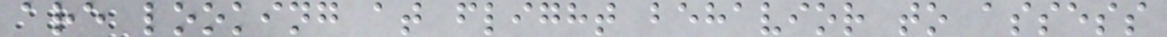are looking at flight behavior to assess
